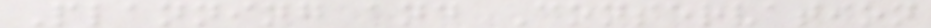Planning and Conservation
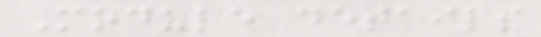Module details
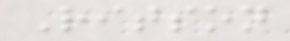Ritson
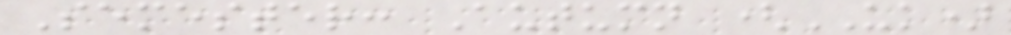Semester: Autumn (UK)
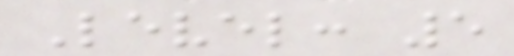Level: 5
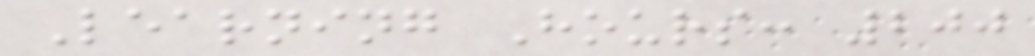Learning Hours: 200
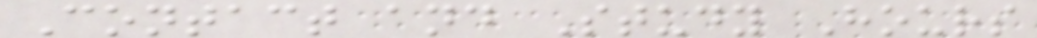Contact and Study Hours
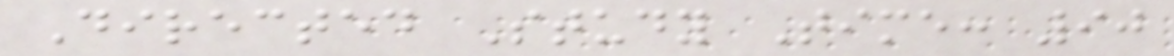Directed Study Time: 90
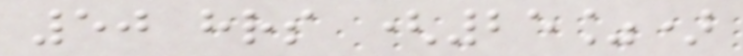50 hrs (25%)
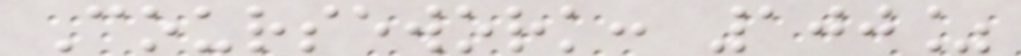Coursework: 100%
